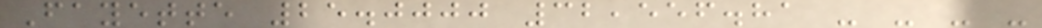Fayette 25.0000 32,556.81 - - - -
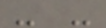- -
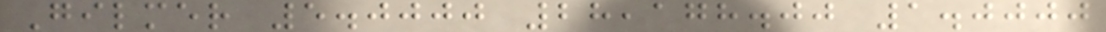Gilmer 5.0000 28,178.00 1.0000
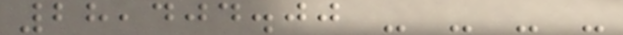28,404.00 - - - -
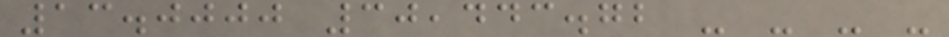13.0000 30,443.72 - - - -
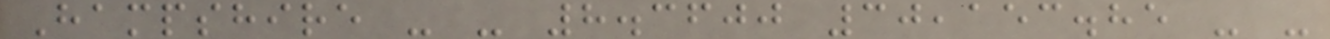Hampshire - - 8.3600 30,153.85 - -
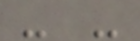- -
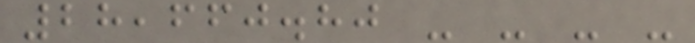28,660.80 - - - -
